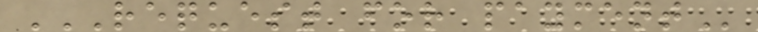REQUEST FOR PAYMENT
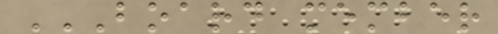BOARD MEMBER
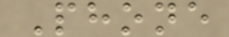Phone
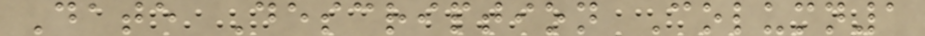Date Description Column1
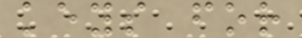keys for
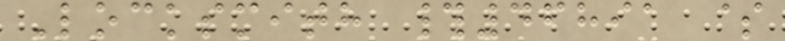Locksmith #46891 $
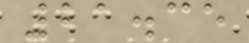21.35
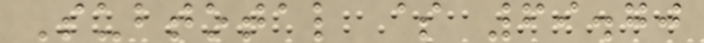Subtotal $ 69.70
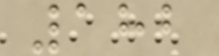182
